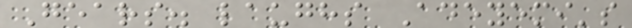Gears. laughs Adeyemi's
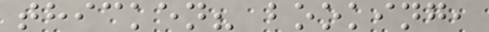thicken? booking,
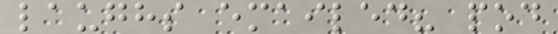laughs emailed? pod
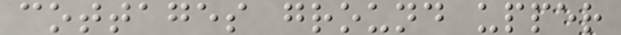cottages ground upper
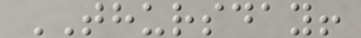THURSDAY!
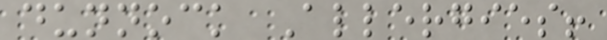dunnock Allergies!
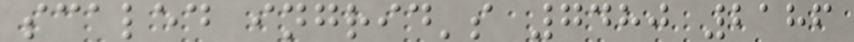scaled ingrid's 7480 2186
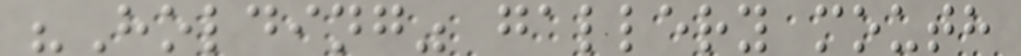"Holding" gallery mouth
